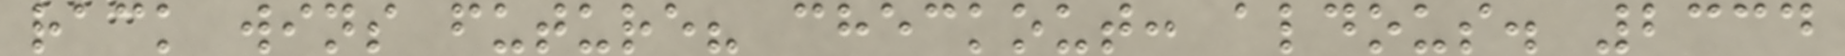rack wins future? checkout: aldous. 2334
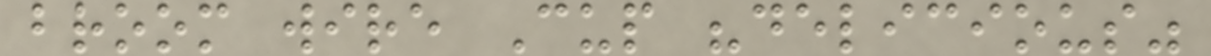broom wire Cup "delicious"
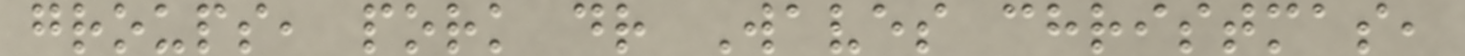groups, pork dr Waves christmas,
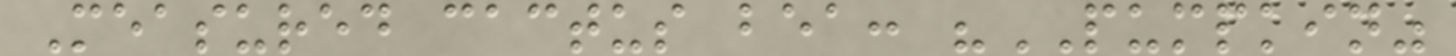Measured cactus bea: "PUMPKIN"
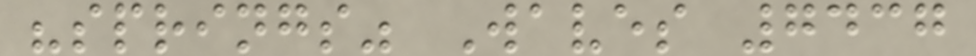"springs" Waves 7437
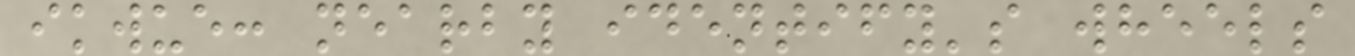ikwue: nearby identify's wheels
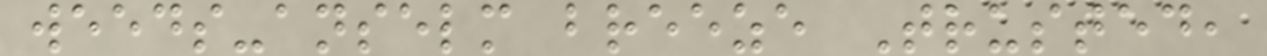weeds-anselm breeze Trusted,
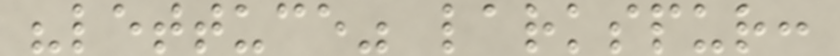"lettuce" larkspur:
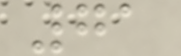71
